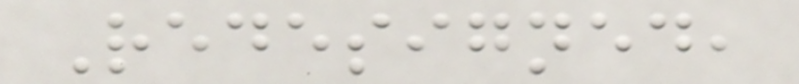Redesigned,
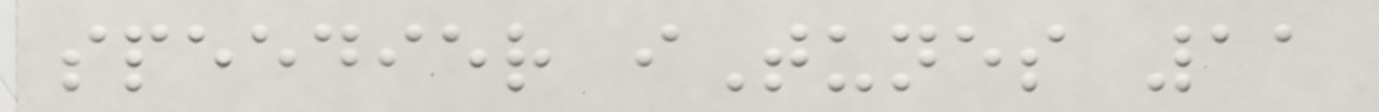speedier iTunes 11
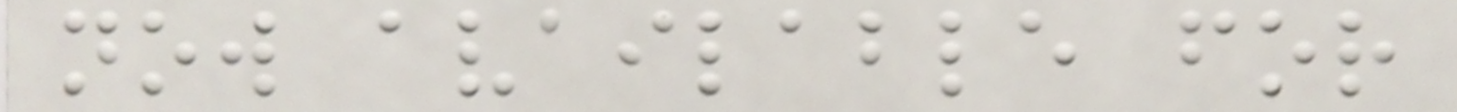now available for
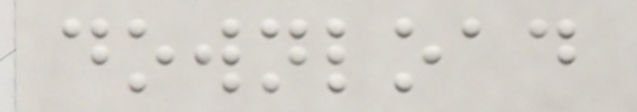download
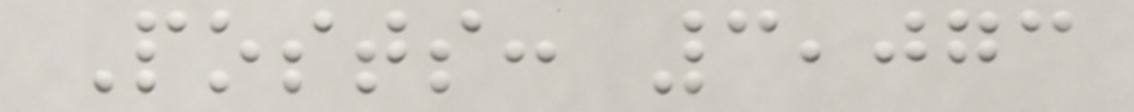Posts: 3,073
